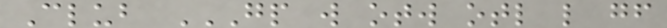Club GP W OTW OTL L GF
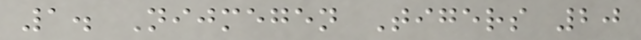1. Nijmegen Tigers 20
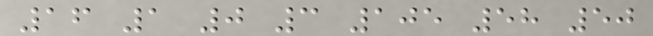16 1 0 3 105 58 50
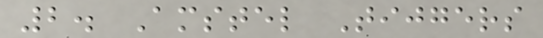2. Amstel Tijgers
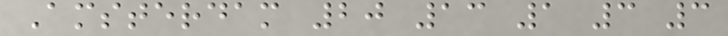Amsterdam 20 13 1 3 3
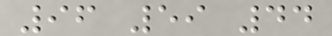96 59 44
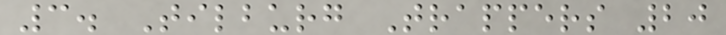3. Tilburg Trappers 20
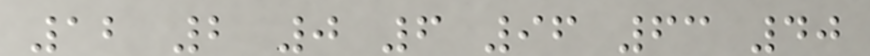12 2 0 6 96 63 40
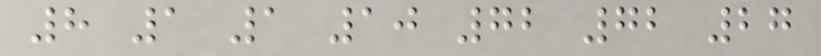8 1 1 10 72 72 27
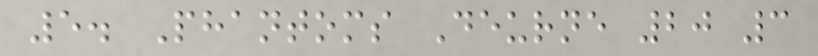5. Phantoms Deurne 20 3
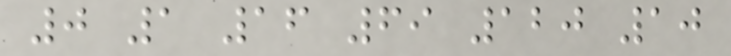0 1 16 69 120 10
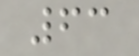63
